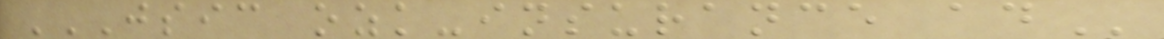JSIC OZK-INSURANCE AD
